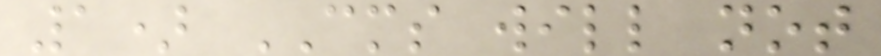1) CMS will not
